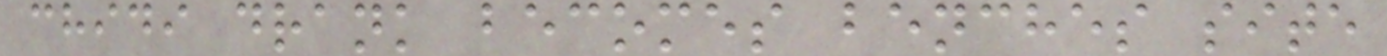chidi drank becomes benches site
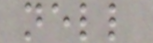nell
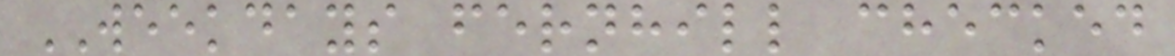WEEKDAYS fernhill checked
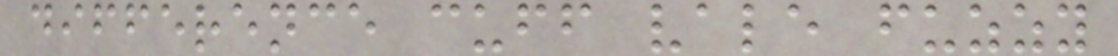difference cuff vale fuzzy
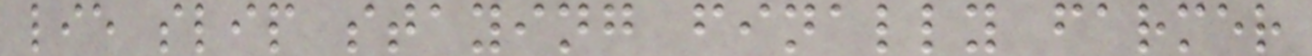lie slip staying finally farmer
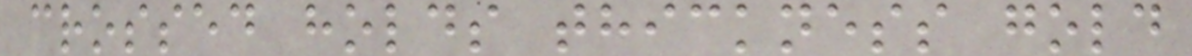crossed holds thickness gold
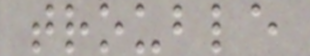trouble
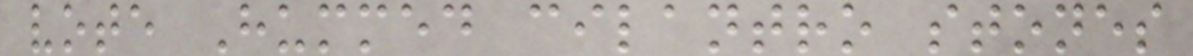vote Hummed cilantro stones
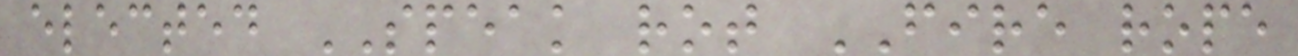elected SPEAK rot FIRE rope
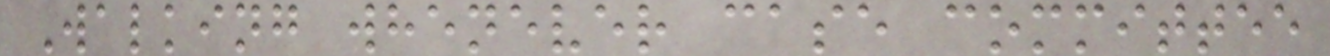Walking whenever case committee
